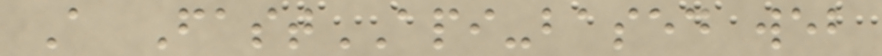A FastAPI-based web
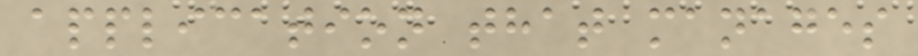application that manages
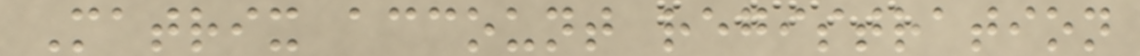Matrix account registration
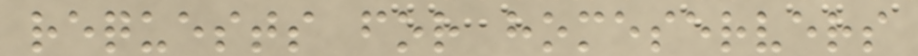requests for homeservers
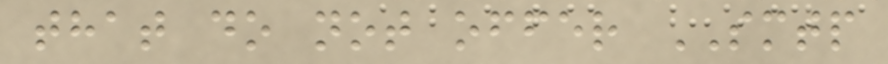that do not offer SMTP
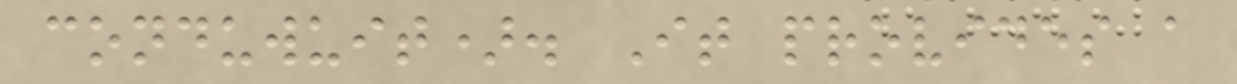conduwuit). It provides a
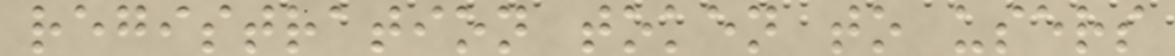registration token to users
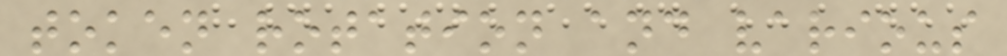token rotation and various
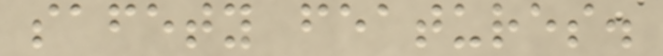safety features.
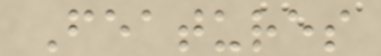Features
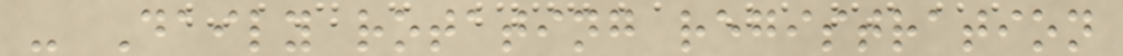- Daily rotating registration
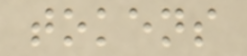tokens
